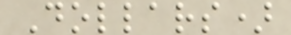Dollars)
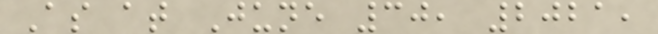As at June 30, 2021,
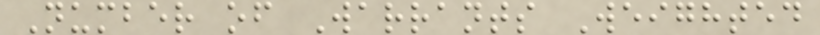Number of Warrants Weighted
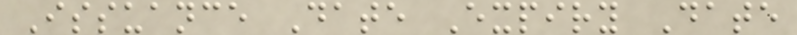Issuance Date Expiry Date
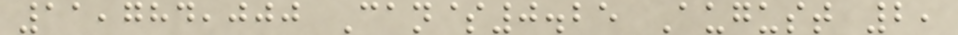11,784,000 Can$0.25 August 2,
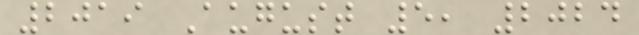2019 August 5, 2024
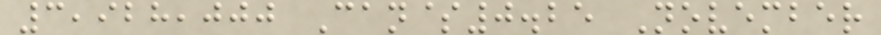3,928,000 Can$0.25 November
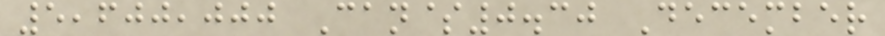5,600,000 Can$0.30 December
